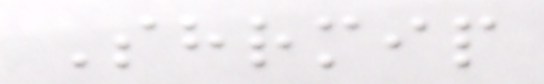Shrmip
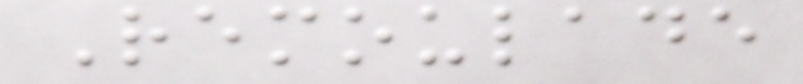Remoulade
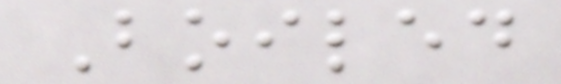Boiled
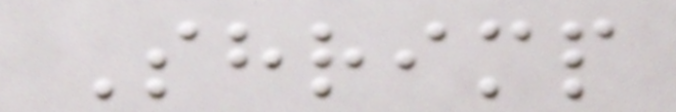Shrimp
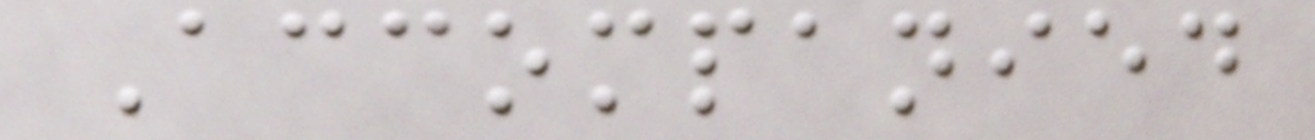Accompanied
